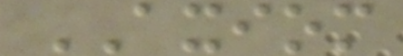AXIOM
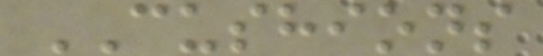CUSHIONS
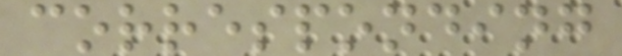corresponding
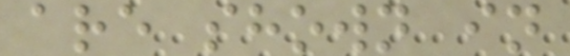are shown in
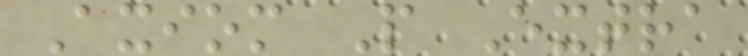Axiom P Extra
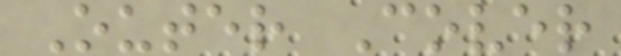Outer Cover
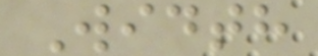Width
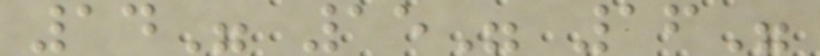14" 15" 16"
